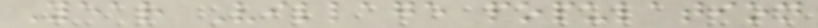Year Village population
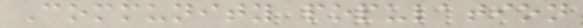Community population
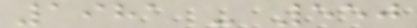1981 - 550
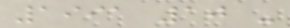1991 10 -
